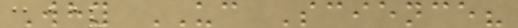Why UC Science?
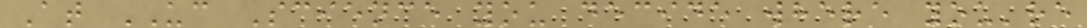At UC Science you decide where you're
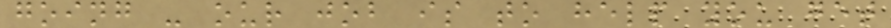going - our job is to help you get
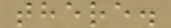there.
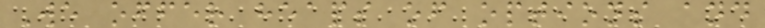We offer heaps of options and
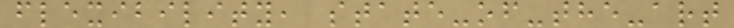flexibility, state-of-the-art
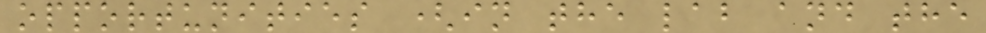opportunities (in the lab and the
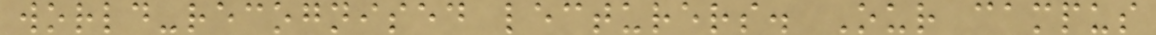world-recognised lecturers. Our campus
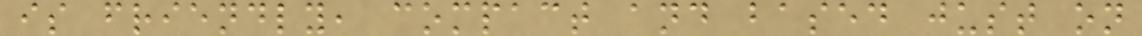is friendly, compact and based just on
